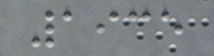1935
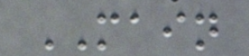MAIN
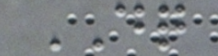DQ
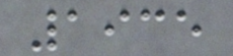1935
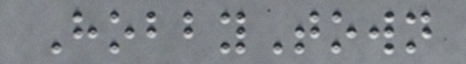HobbyTown
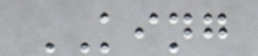KING
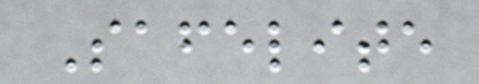Safelite
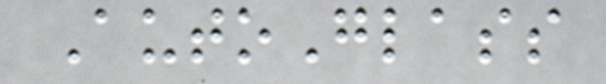AutoGlass
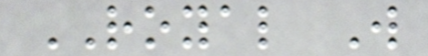ROYAL W
